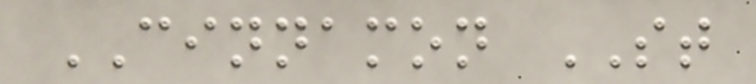CINNAMON ST
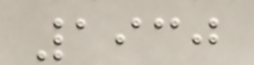1930
